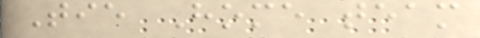Tie Home team
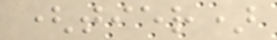(tier)
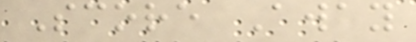Score Away
